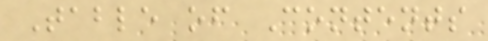Table of Contents
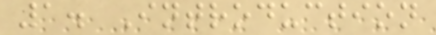1. Introduction
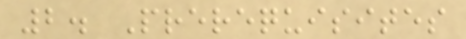2. Prerequisites
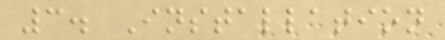3. Installation
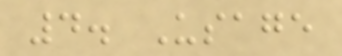4. Usage
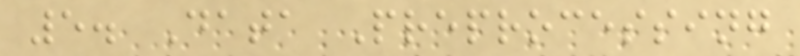5. Data Preprocessing
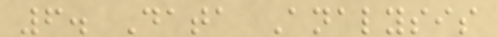6. Data Analysis
